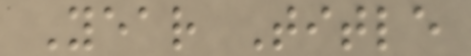Year Title
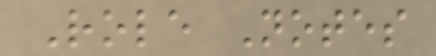Role Notes
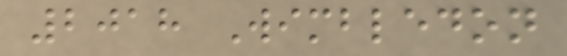2018 Wimbledon
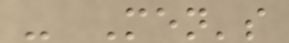- Men's
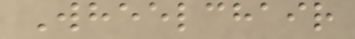Wheelchair
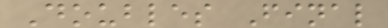Doubles Final
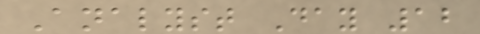Analyst Day 12
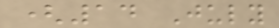(14 July
